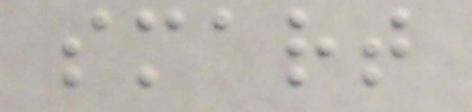smart
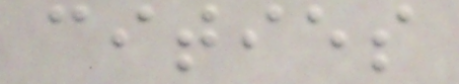cities
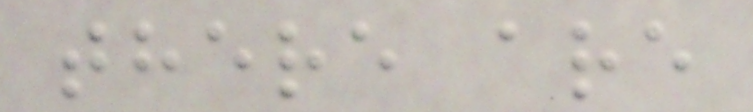there are
